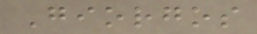Giorgos
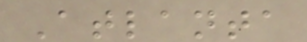Atlanta
